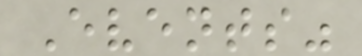Events"
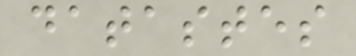datastes
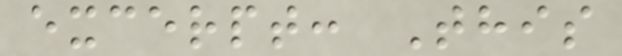excerpt: This
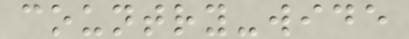country-wide
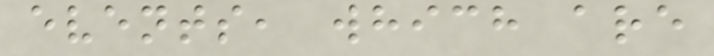events, which are
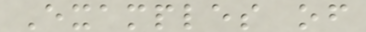Examples of
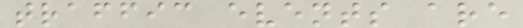traffic events are
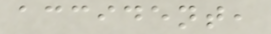accident,
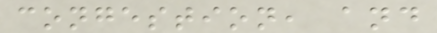congestion, and
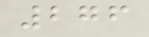276
